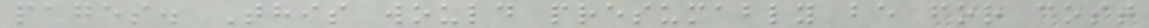pages. This would presumably be for cost
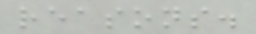reasons.
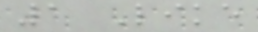1 Like
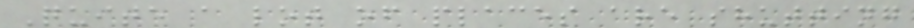Quite a lot of places are shutting
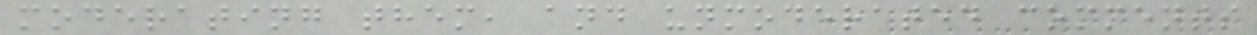moderating them, and unmoderated comments
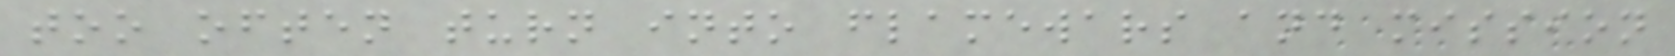too often turn into flamewars and mission
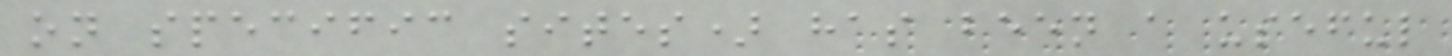on specific sites) has been a useful
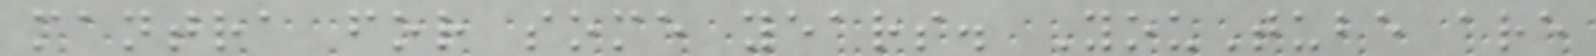mantra for some years. YouTube are
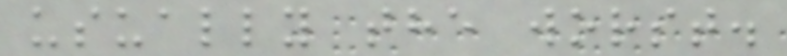usually the worst.
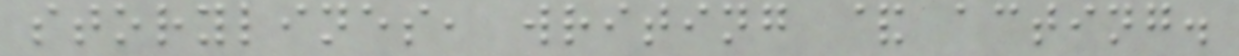storylines, writing & acting.
